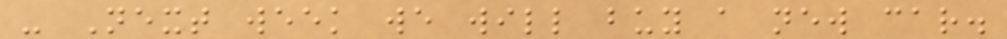- Next week we will buy a new car.
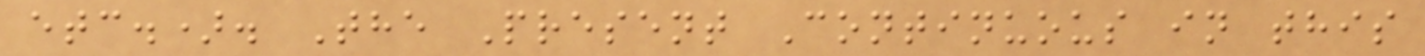etc.). The Present Continuous in this
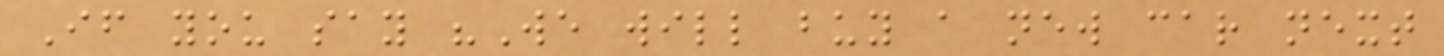If you say "We will buy a new car next
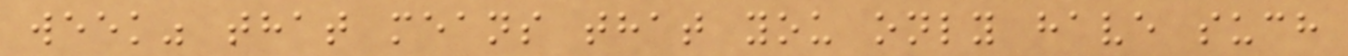week" that means that you only have such
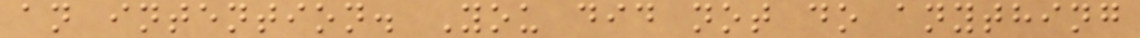an intention. You did not do anything
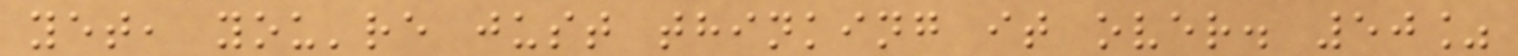yet, you're just thinking it over. 50%
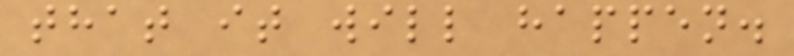that it will happen.
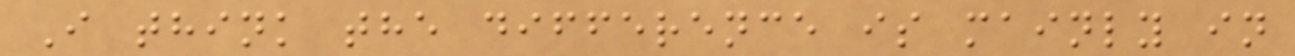I think the difference is mainly in
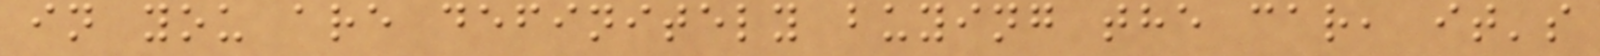in you are definitely buying the car, it's
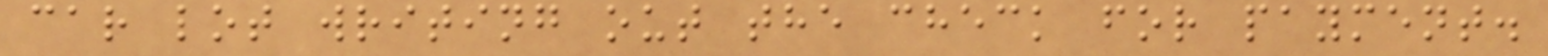car lot writing out the check for payment.
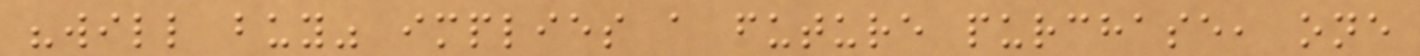"will buy" implies a future purchase, one
